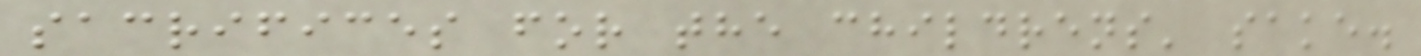sacrifices for the childrens' sake.
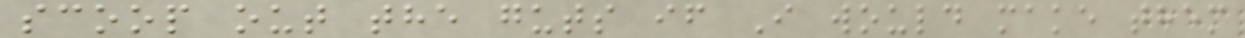scoop out the guts if I would make them
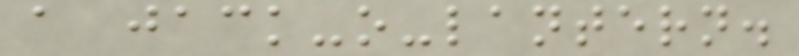a jack-o-lantern.
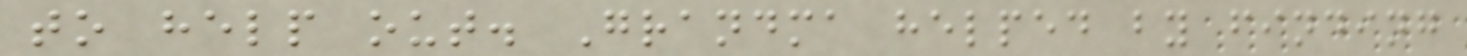to help out. Grandma helped by finding
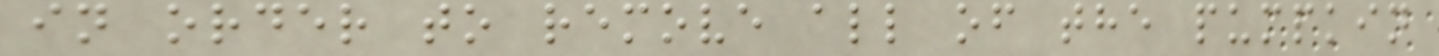in order to remove all of the pumpkin
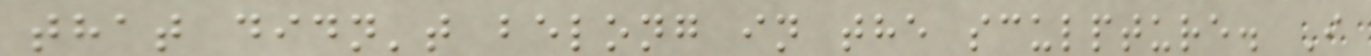that didn't belong in the sculpture. I
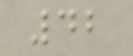42
